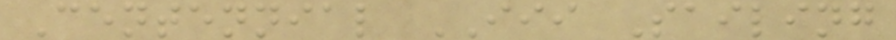Centennial III Sailing
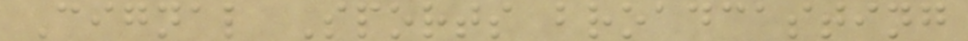Cignal Sports broadcasting
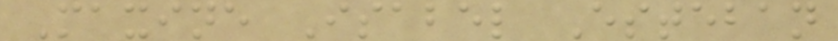Maxine Isabel Esteban
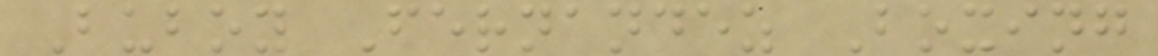Buboy Fernandez Boxing
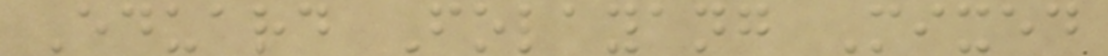Eduard Folayang Mixed
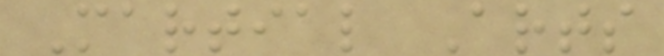Martial Arts
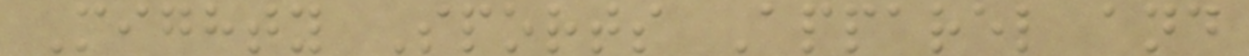Mighty Sports Apparel and
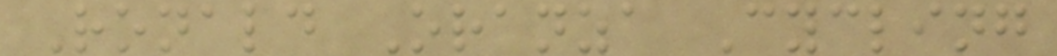Ronald Oranza Cycling
